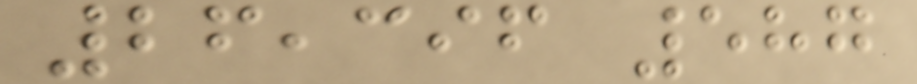26,396 587
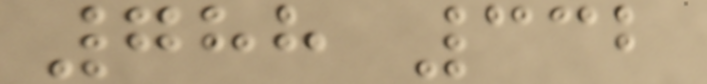788 332
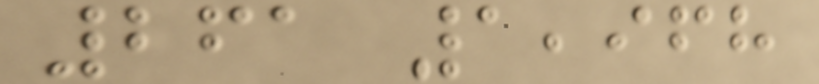261 1,968
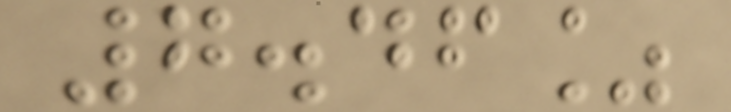7.46%
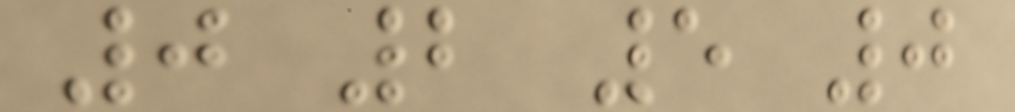0 2 5 0
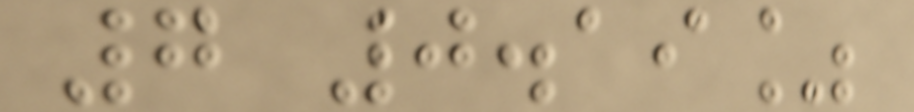7 0.19%
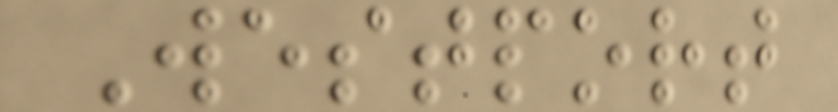Westport
